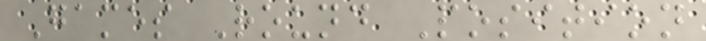Games Round Position
